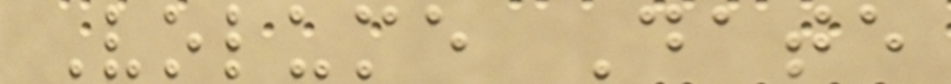Volume Date
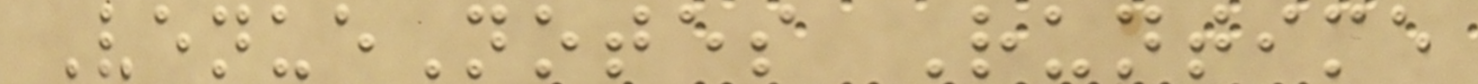VenueNotes Runtime
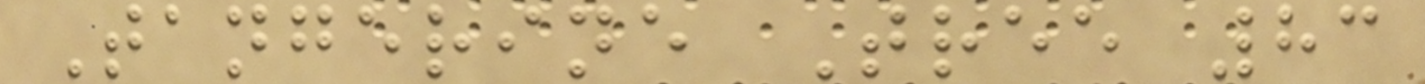Tangerine Tree 83
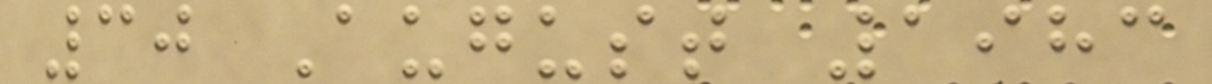30 August 1983
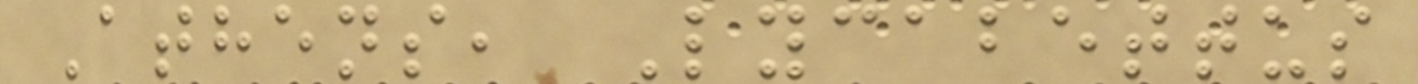Athens, Lycabettus
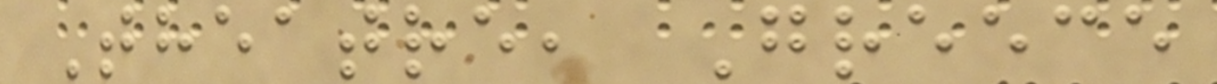Theatre, Greece
